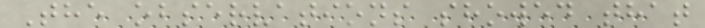The observations showed that
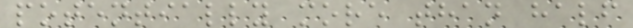potentially more than half
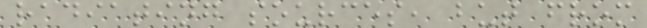radiating sources, but from
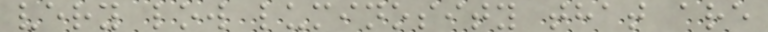very low luminosity that are
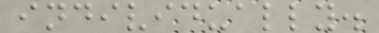individually.
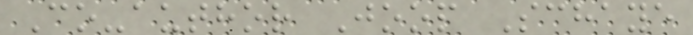Co-author Joop Schaye
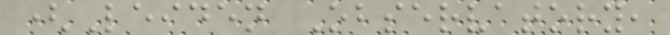(Leiden Observatory,
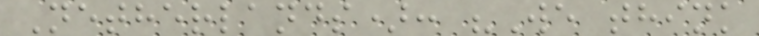Netherlands): "We think
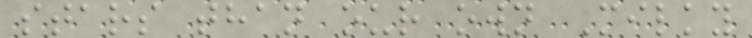stars than our own Milky
